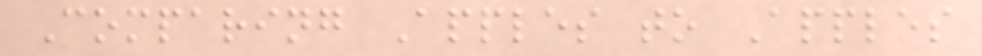Comparing Apples to Apples
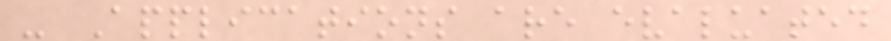- Applications are evaluated
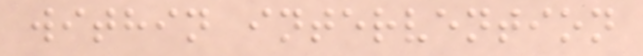within intervention
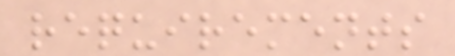requirements
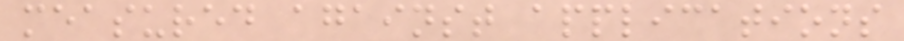measured against applications
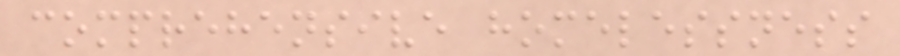comprehensive homelessness
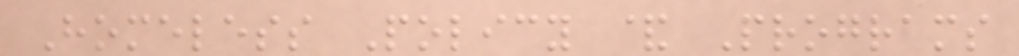Homeless Policy & Programs
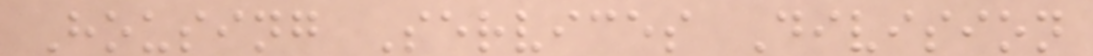Housing Services Division
